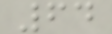64
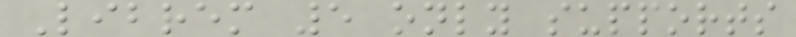Librem 5 only supports
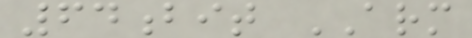64bit ARM
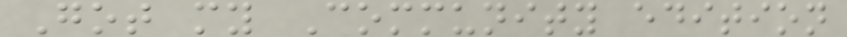Got my Community edition
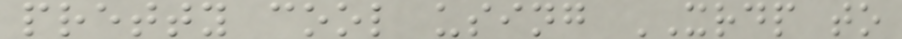pretty cool using XRDP to
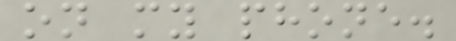on my phone.
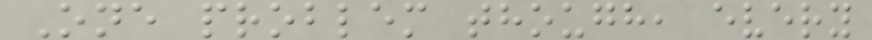One problem though, every
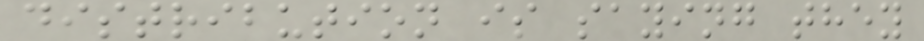distribution is saying they
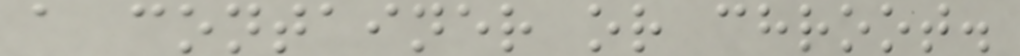a container or chroot.
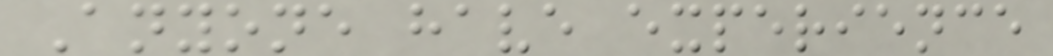Anyone have experience
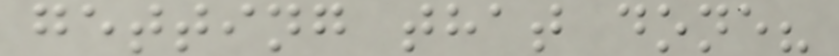getting that done?
